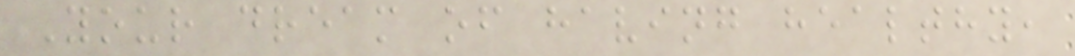Your dream of having healthy,
